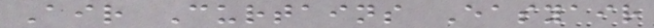Air Curtains Easyair
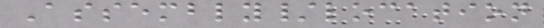Assembly/location
